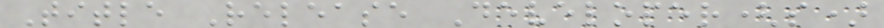Title Release Developer(s)
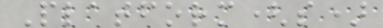Platform(s)
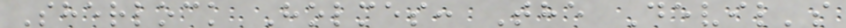Sherlock Holmes: The Devil's
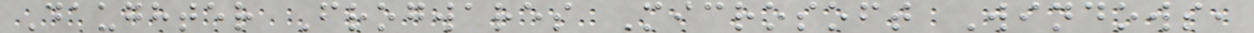Daughter Frogwares Microsoft Windows,
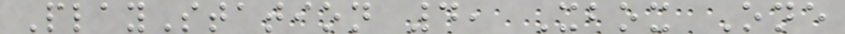PlayStation 4, Xbox One
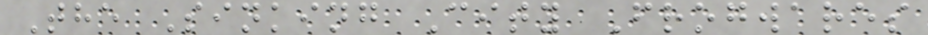The Sinking City Frogwares
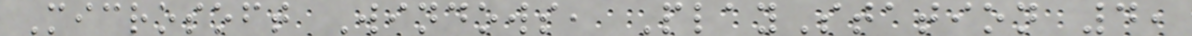Microsoft Windows, PlayStation 4,
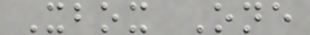Xbox One
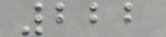222
